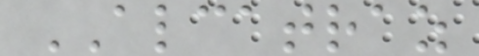ALCATRAZ
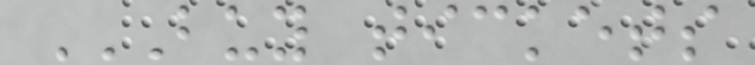BUY TICKETS
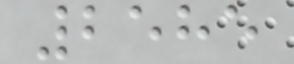2585
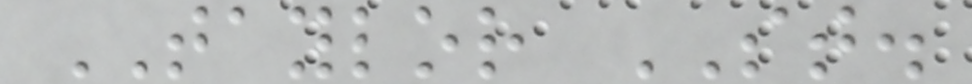TAYLOR ST.
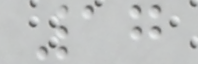17
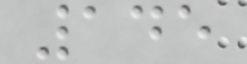145
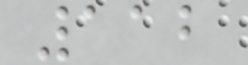112
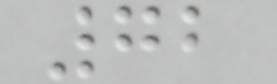72
